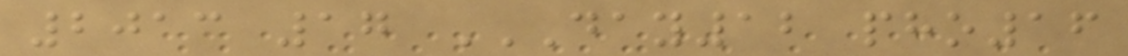2013 17 DAY12 PHO16
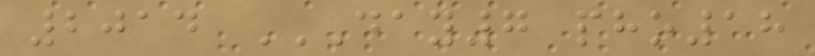2014 DAY7 PHO18
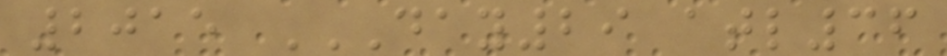2015 DAY29 ATL36
